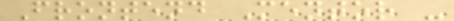Frontend Mentor -
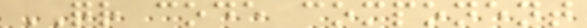QR code component
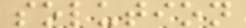solution
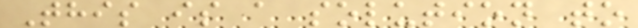This is a solution to
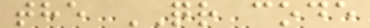the QR code
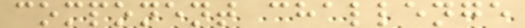component challenge
